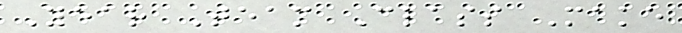Year Team Class Make
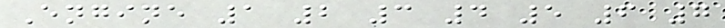Engine 1 2 3 4 5 6 7
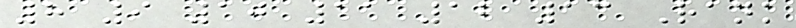8 9 10 11 12 13 Rank
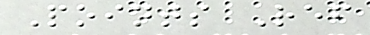Points Ref
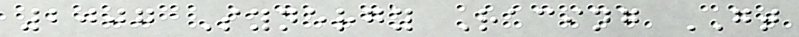2007 Synergy Racing GT
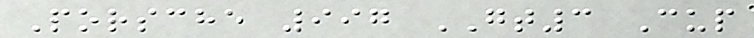Porsche 997 GT3 Cup
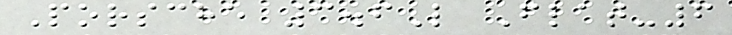Porsche 3.6L Flat-6
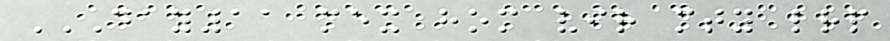DAY11 MEX HOM VIR MTY LRP
